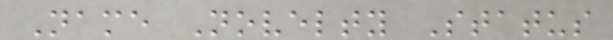Name Novelty Status
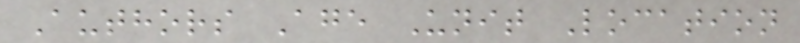Authors Age Unit Location
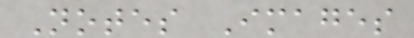Notes Images
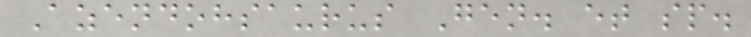Azendohsaurus Gen. et sp.
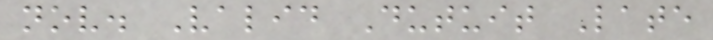nov. Valid Dutuit Late
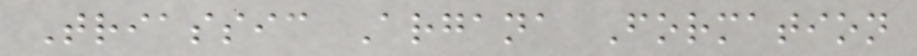Triassic Argana Formation
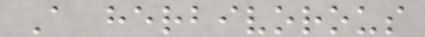A herbivorous
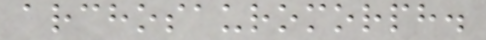archosauromorph.
